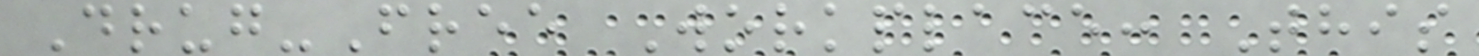Drug-Free Workplace: This
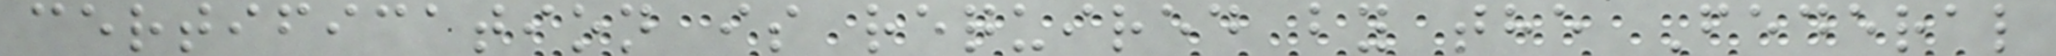certification is required by the Federal
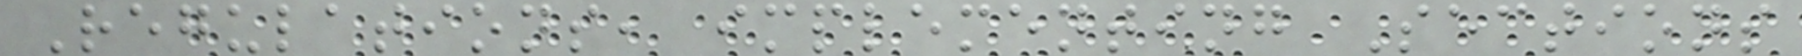Regulations, implementing Sections
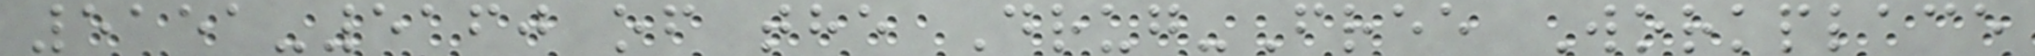5151-5160 of the Drug-Free Workplace
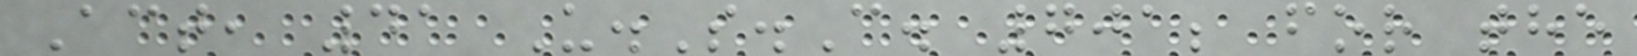Act, 41 U.S.C. 701; for the
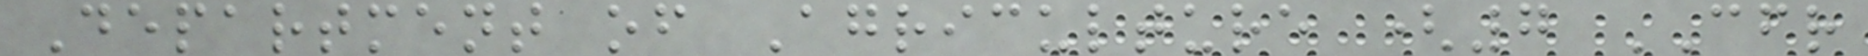Department of Agriculture (7 CFR
